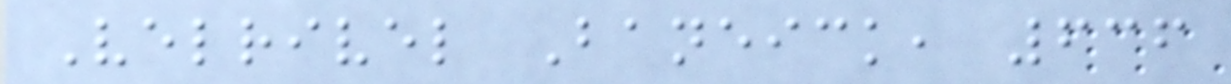Velrivel Baneick, 636
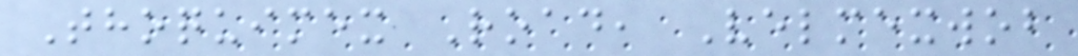Thoquimex Road, Velmexwob
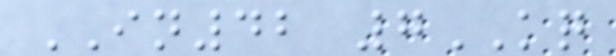IN42 7KQ
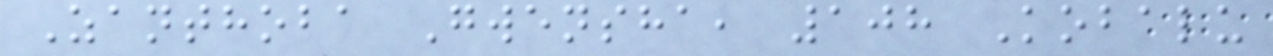Zanthoba Gwensha, 108 Kobalu
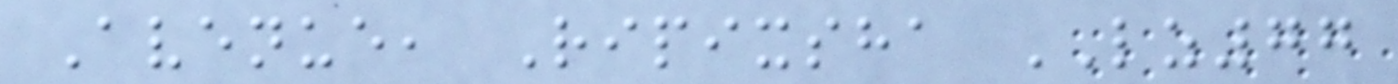Avenue, Ripixsha LZ77
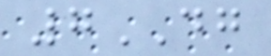7DG
